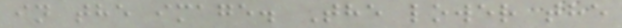in the image. The lower the
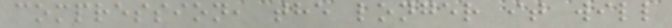compression, the longer it will
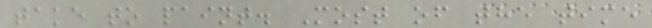take to paint. Most of the time
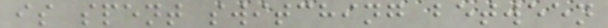is spent switching between
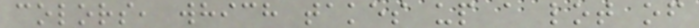colors, which takes up a lot of
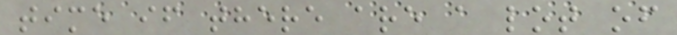time if there are a lot of
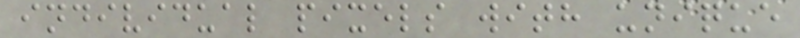individual pixels with unique
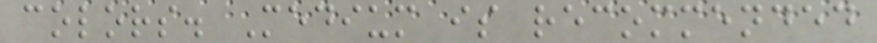colors. Medium is recommended
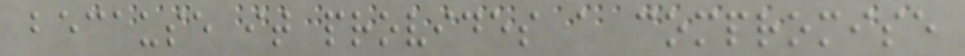because it provides a compromise
